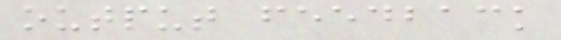output feedback
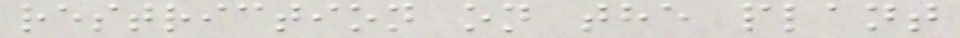restriction on the plant
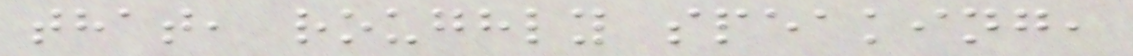that, roughly speaking,
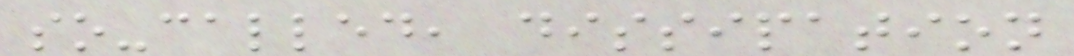so-called, dissipation
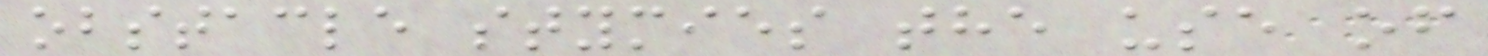obstacle stymies the use of
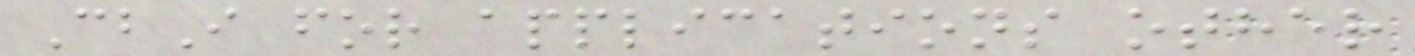CbI for applications other
